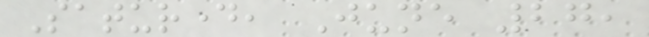Saturday, June 27,
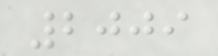2009
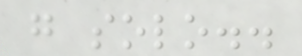go solo..
